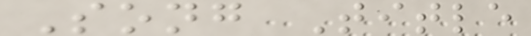Song Title
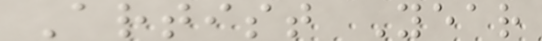Artist Year
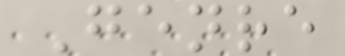Genre
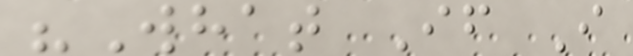"What If I
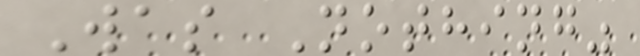Was Nothing"
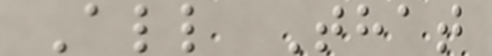All That
